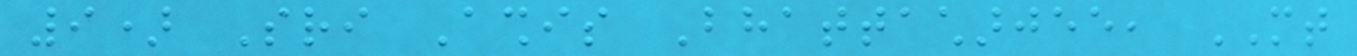9) Sri Ashis Bhattacharjee, MT
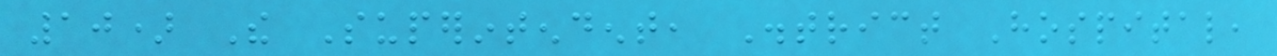10) The Superintendent, District Hospital,
